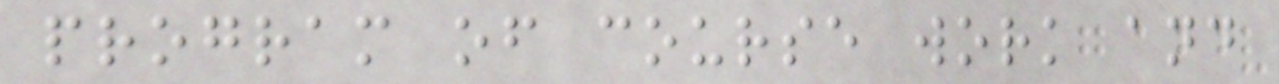program of course work and
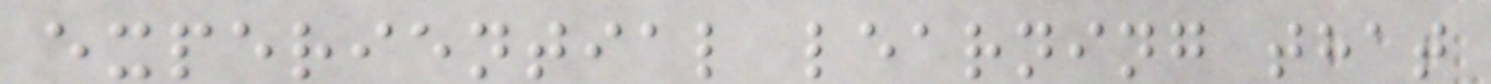experiential learning that
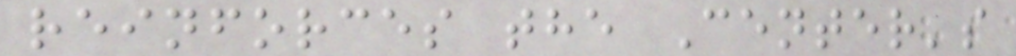reinforces the Center's
